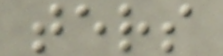ters
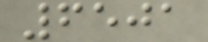6501
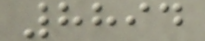8894
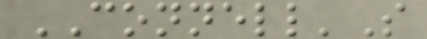CONNELL'S
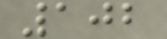102
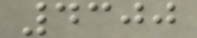4300
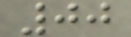00
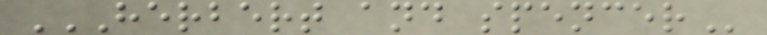HERBERT AND SPENCER
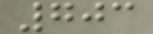703
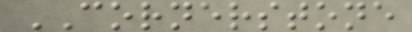CORNERSTONE
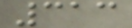313
